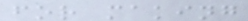for making
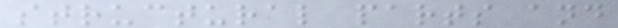structural parts and
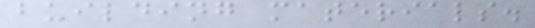building materials.
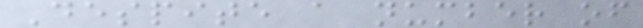Despite a number of
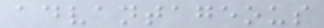advantageous
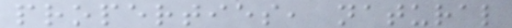properties, natural
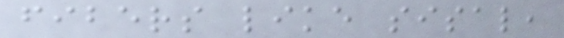fibers like sisal,
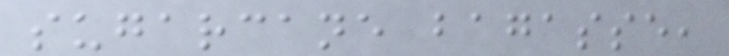sugarcane bagasse,
